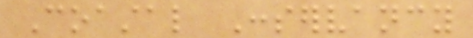Coastal Conservancy
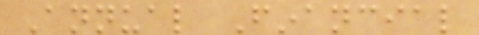Annual Financial
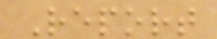Report
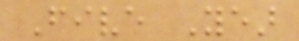Five Year
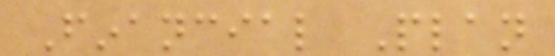Financial Plan
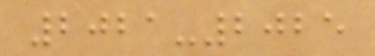2021-2025
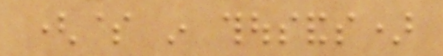($ in thousands)
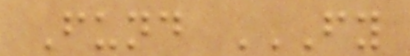Fund FY
